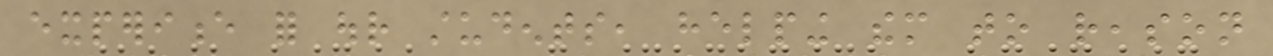experience for our students, helping them to reason
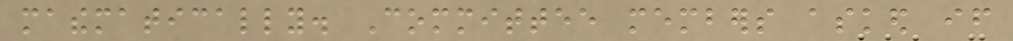mathematically. Committee members asked if
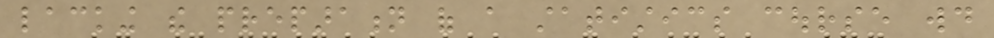lacking the preparation of a statistics course would
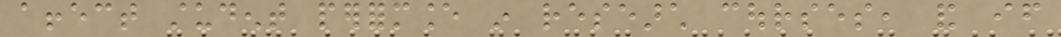affect student performance in research courses, and if
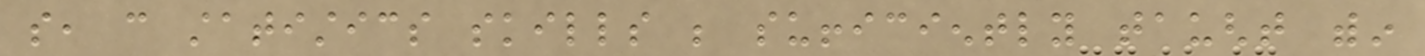so, can statistics skills be sufficiently taught within
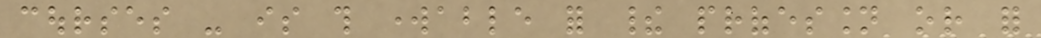courses - is this workable for their profession or for
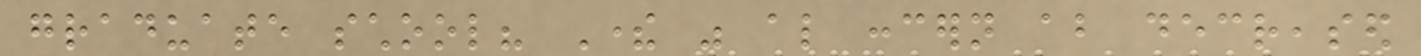graduate school? There was also concern about decreased
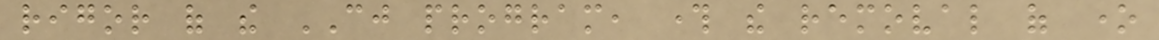rigor of the CJ program, through the removal of one
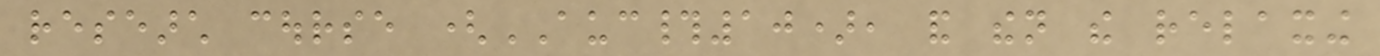research course (AUC#10), and then the relaxing
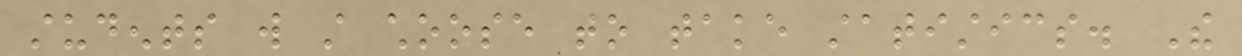students will still choose to take statistics. The
